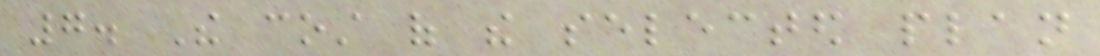7. The cost of the selected plan
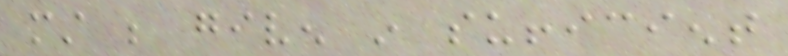must be given in sufficient
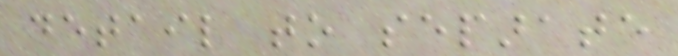detail to separate
